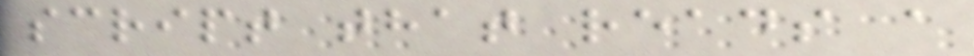script that reads a
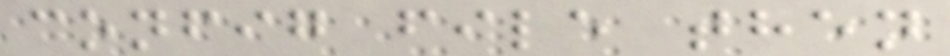config file then
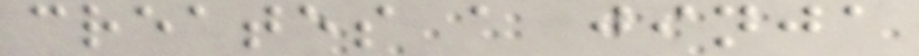creates a jinja
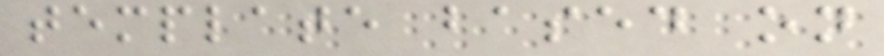template based on
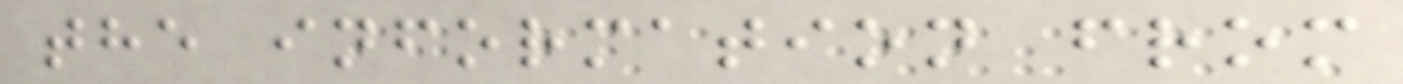the information from
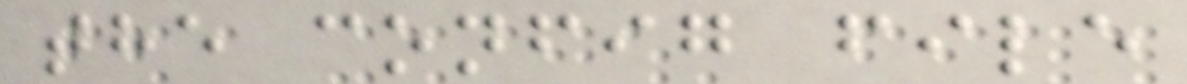the config file
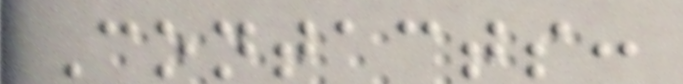Contacts:
